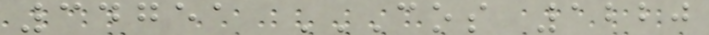34751 COS 1220
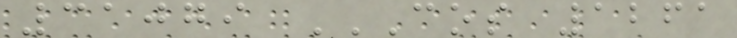31079 COS 1261
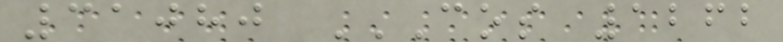31080 COS 1262
